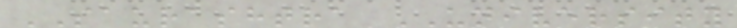SAURASHTRA UNIVERSITY
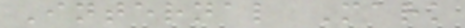Internal Mark
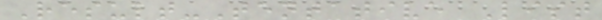Result-Tentative List
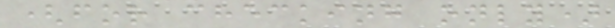(for checking only)
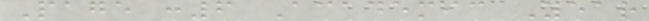Page :6 Academic Year
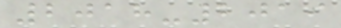2018-2019
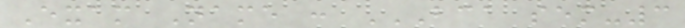Exam Name : BCA SEM-3
